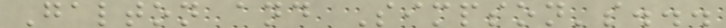Galton and Simpson's...
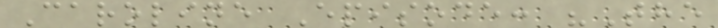Caroline Episode: "The
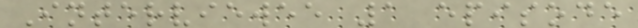Interviewee 1 episode
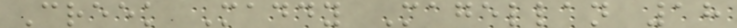Creek Maddy Magellan 18
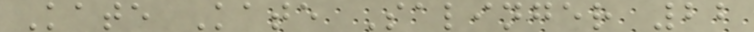Kate Kate Salinger 22
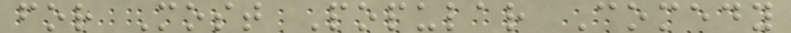for Most Popular Comedy
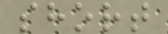short
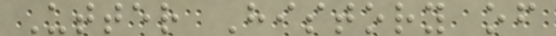Utter History of
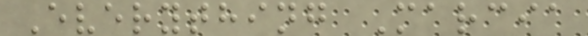Everything Marcia
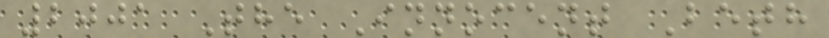2001 The Innocent Beth
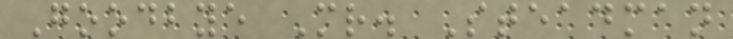Goodbye Mr. Steadman
